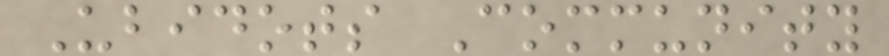Ubidots Community
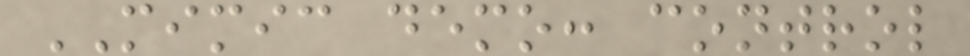MIMIC demo: control
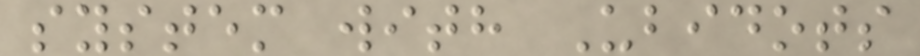system with Ubidots
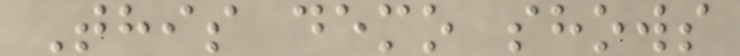This demo shows
